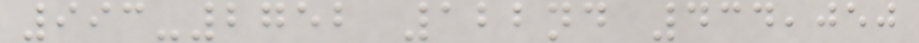993-2752 122nd 434,050
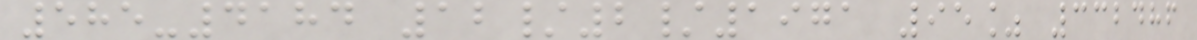585-4184 12/2/1971 95% 332486
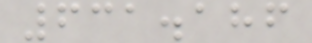631.186
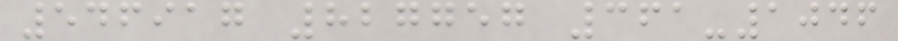546917 827757 361-1046
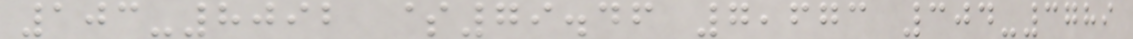103-8092 $79.46 7,673 304-3789
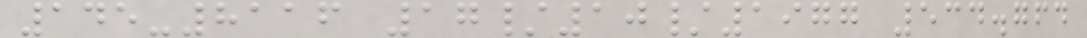145-8116 17/10/1977 534.764
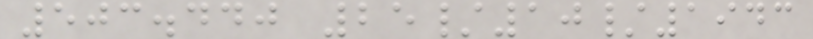503.440 25/10/1943
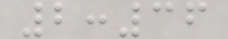2:36
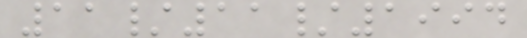11/11/1994
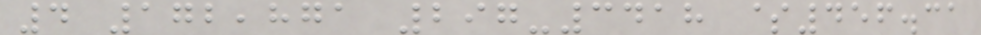4 172,871 297-3418 $456.31
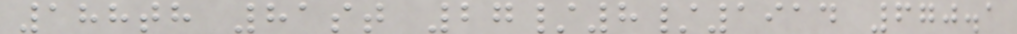188th 81st 27/8/1914 670.1
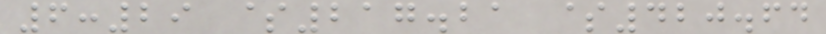6:29 $217.21 $420.64
